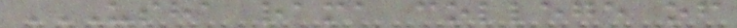USHA RAMA COLLEGE OF
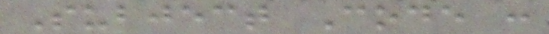Subject Code :
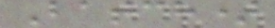Batch)
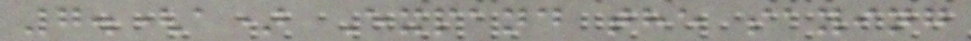7.(a) Expand the saying
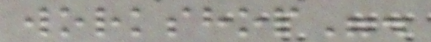workshop".
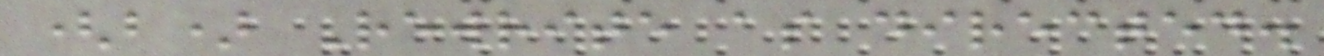(b) Rewrite as directed.
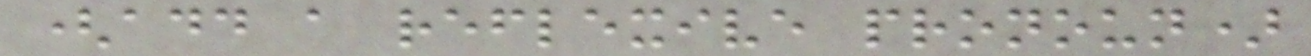(add a reflexive pronoun)
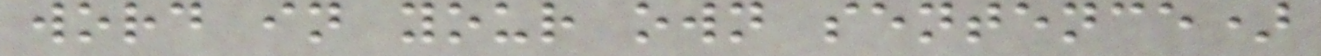word in your own sentence)
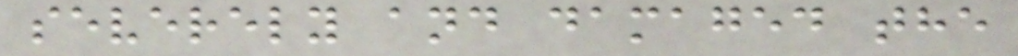severely and damaged the
